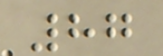87
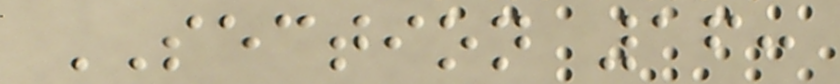SECTION 16:
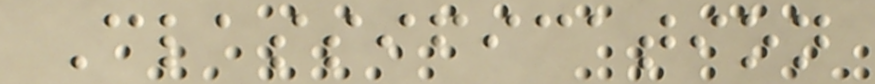Classification
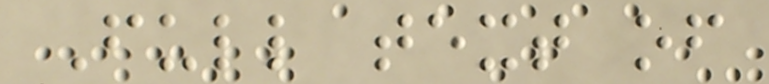Full text of
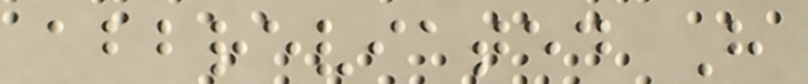abbreviated H
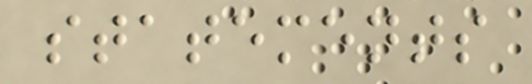statements
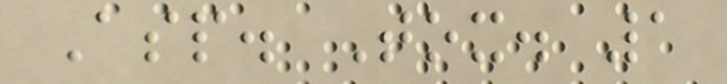Asp. Tox. 1
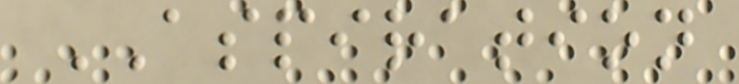ASPIRATION
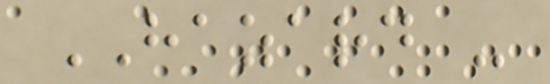HAZARD -
